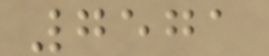7571
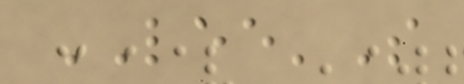LEE'S
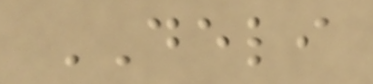DELI
